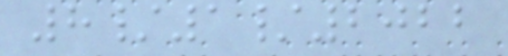8/1/2022
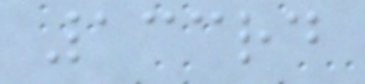133rd
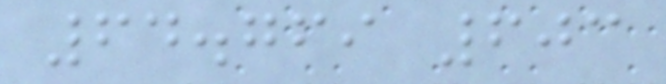64.769 603
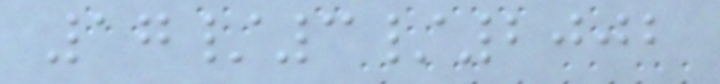17/3/2002
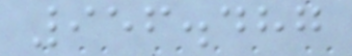956.487
